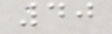40
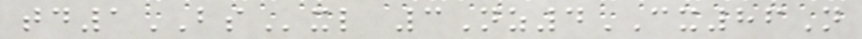td1BSxl 3Nz4CX86N
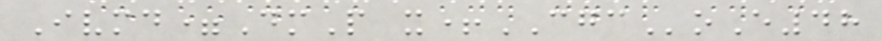Ivmd=DmP x+CGCoE48
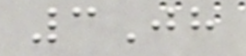3Jh
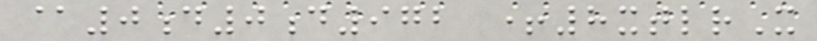@0d0d972 +8xtlrX
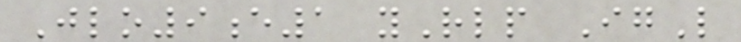Jlo9e1 yRlp IgL
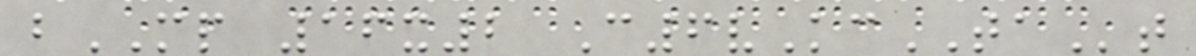bMP 16x2 C6vKcTAt
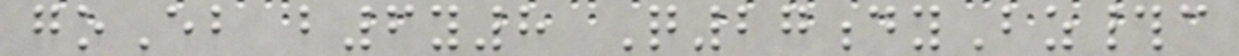goEb b6y8 Q27dyBz#c
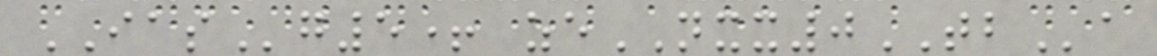IASg5+ zeNXX0TBa
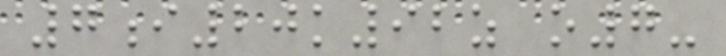7i20k92z o7-
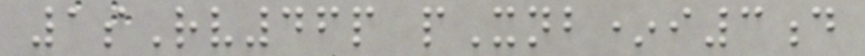1sRv46p pXnb*i3d
